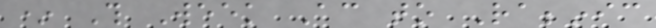* This Week According to Rabbinic
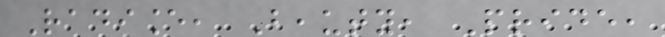Radiance, Beauty, Pride,
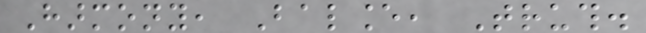Harmony, Balance, Truth.
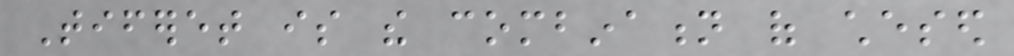Tiferet is the combination of chesed
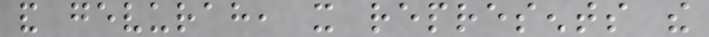and gevurah, it represents the
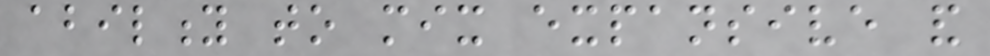ability to mix expansive and
